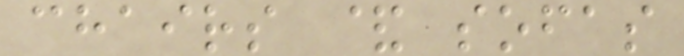chairs & sofas
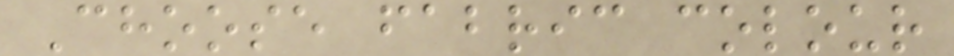Choose fabric colour
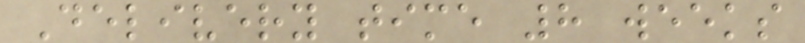Delivery time 8 weeks
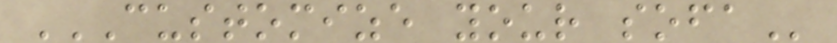CUSTOMIZE YOUR SOFA
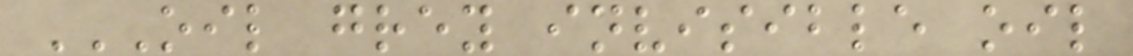OIL GREY INVISIBLE OIL
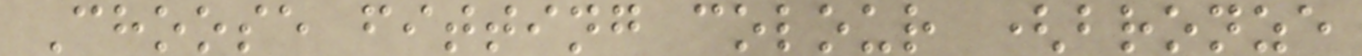Choose fitting colour (bronze
